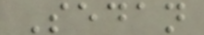Sedan
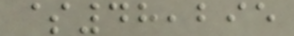$48,295
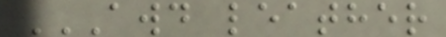AWD LEATHER
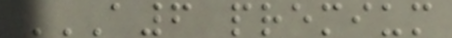A6 PREMIUM
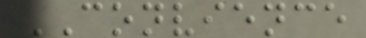CONVIENCE
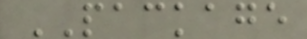PACKAGE
